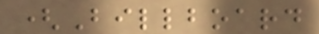(Billboard
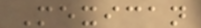Mexican
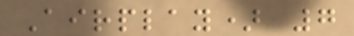Airplay) 7
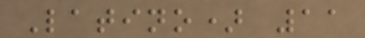Latino) 11
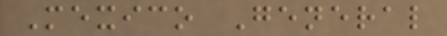Mexico General
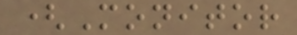(Monitor
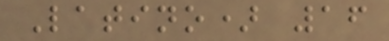Latino) 16
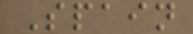Spain
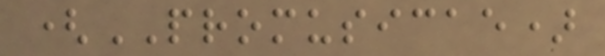(PROMUSICAE)
